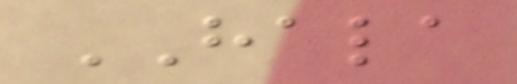HALA
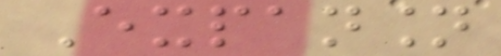Expansion
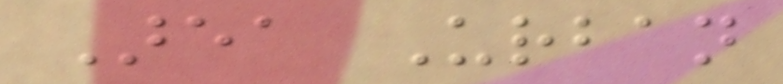Area Urban
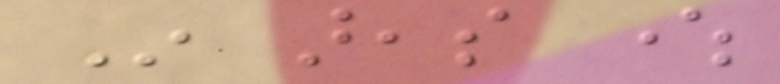In areas where
